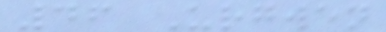46 Urgwen
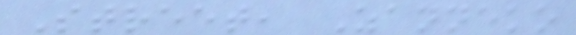Street, Zanneko
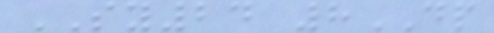SY24 8DP
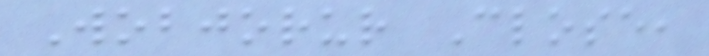Wobjorur Close,
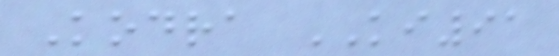Kodra KI91
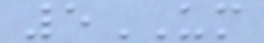5UM
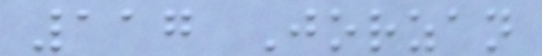117 Jorzan
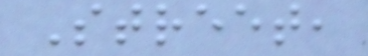Street,
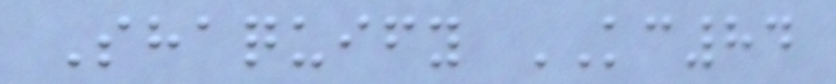Shaquify KC84
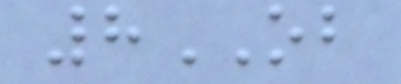8OB
